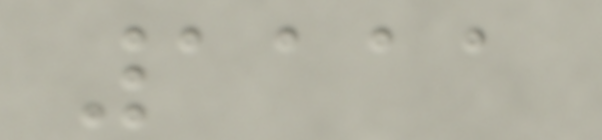1111
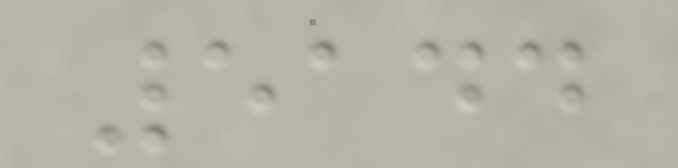5144
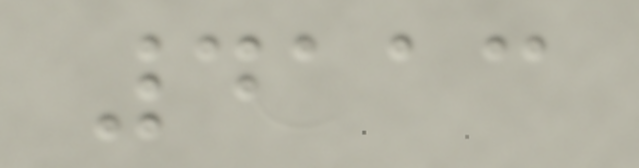4113
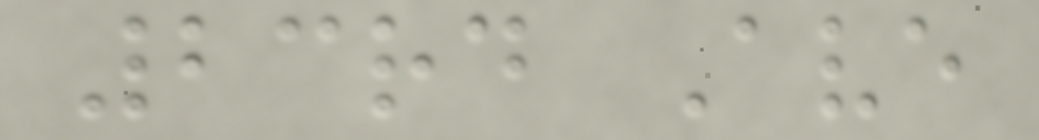23rd Ave
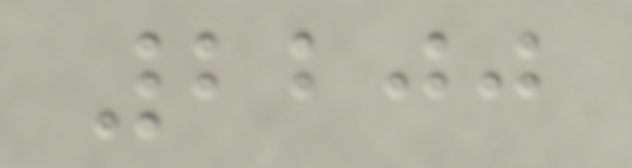2200
